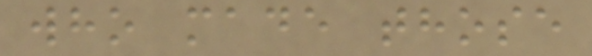who made those
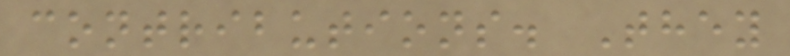contributions. They
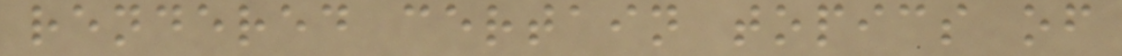rendered certain topics of
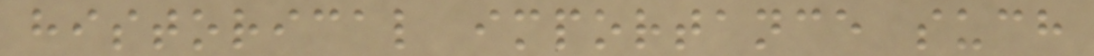historical importance such
